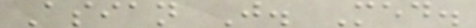Asian J. Med.
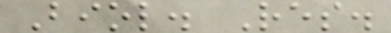Biol. Res.
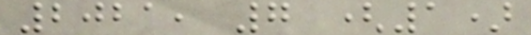2021, 7 (1)
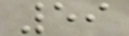59
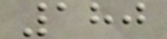180
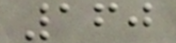160
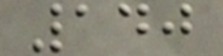140
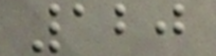120
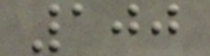100
